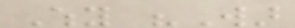Why "War
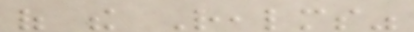of the Realms"
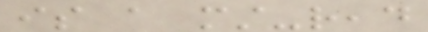is a must-read
